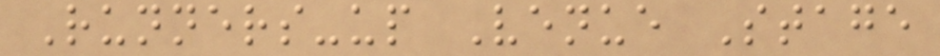Runners-up Venue Stage
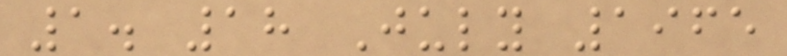1. 18 July 1965
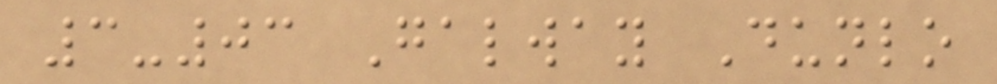3-03 Galway Dunlo
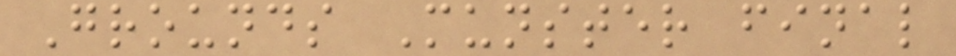Grounds Munster final
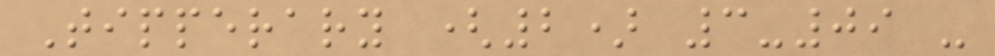Tipperary (2) 3-09 -
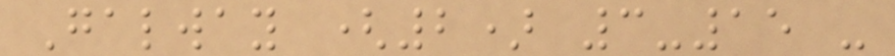Galway (2) 3-15 -
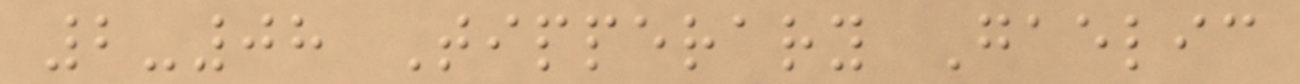2-08 Tipperary Gaelic
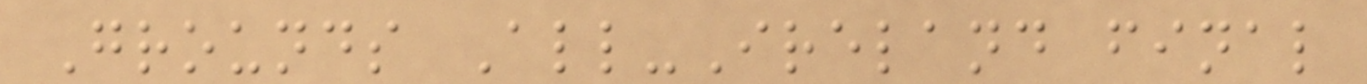Grounds All-Ireland final
